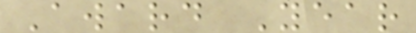Award Year
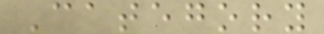Category
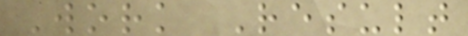Work Result
